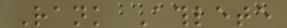Rank Athlete
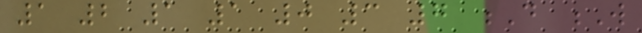1 2 1 1 0 3 7 D W
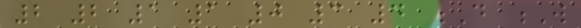2 2 1 1 0 3 4 D W
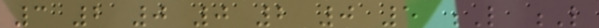3 2 0 0 2 0 5 L L
